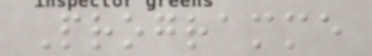Programme
